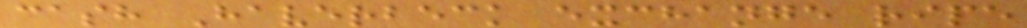cash Haverbeck exchange ripe
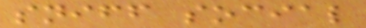sniff social
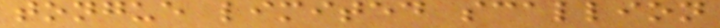tongue limited scallion
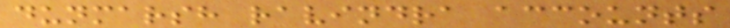dunmarsh ravindra accounts
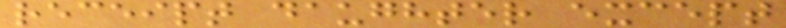receipt daughter except
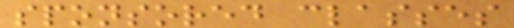sponsored classes
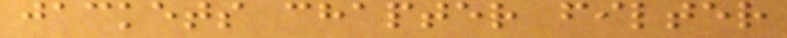jackets chapter filter
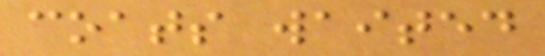coats waited
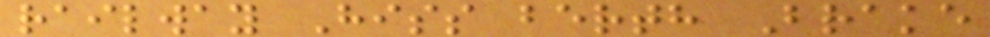railway Hiss berth Brake
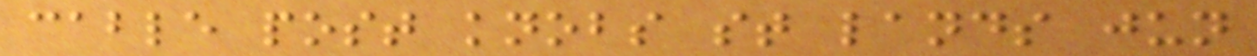cable post knobs st lands jun
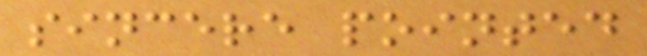sincere pointed
